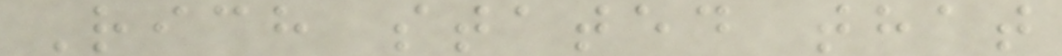Rich stated that
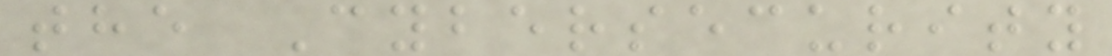the Cybersecurity
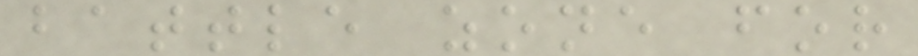battle zone for
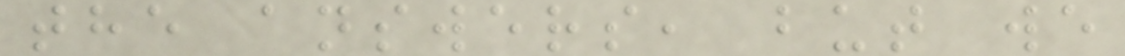the answers, but we
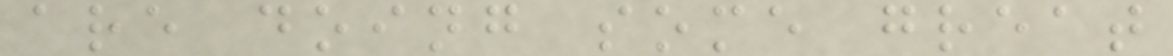are doing some great
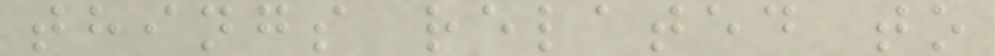things related to
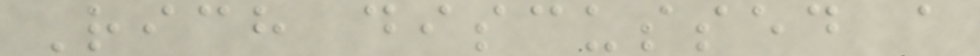Rich discussed a
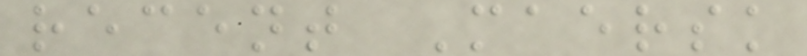recent Maersk
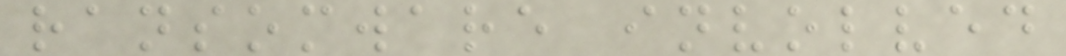ransomware involved
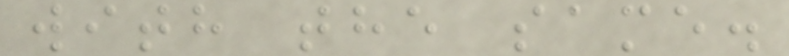with the same.
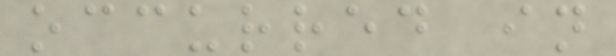occurred in
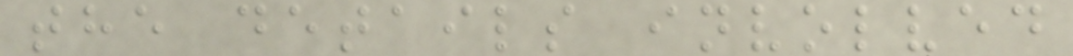the details involved
